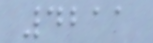4211
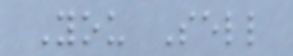You Sell
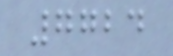7724
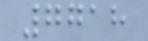7718
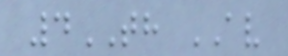4TH AV
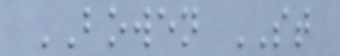BOWEN ST
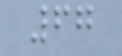67
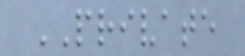PRIVATE
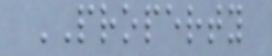PROPERTY
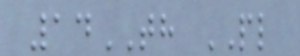14TH PL
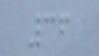36
